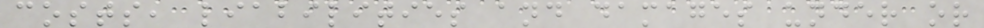costs, liabilities and damages under or
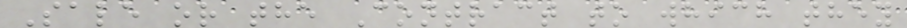Sale or the Contract to which they
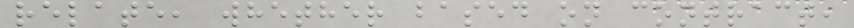relate, whether based on contract,
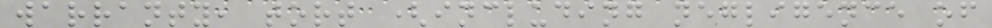warranty, tort (including negligence of
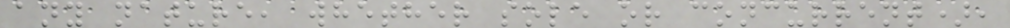any nature, whether sole or concurrent),
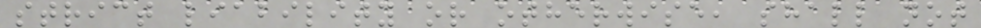strict liability or otherwise, shall not
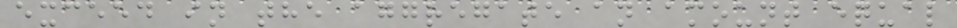exceed in the aggregate an amount equal
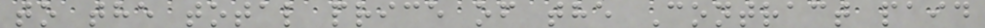to the total price of the Contract paid
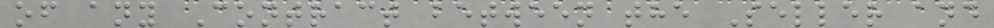of any Contract between the Seller and
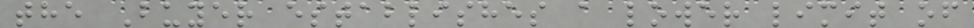the Buyer establishes a lower limit of
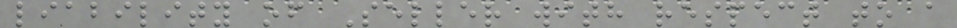liability of Seller with respect to a
